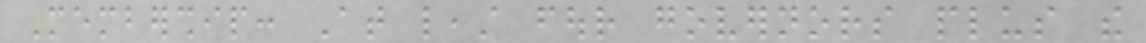Membership: At least four governors plus the
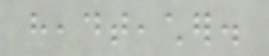headteacher.
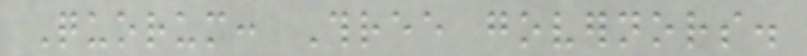Quorum: Three governors.
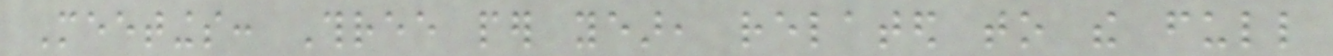Meetings: Three per year, related to the full
